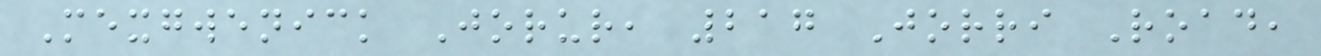Mexgwenick Jorur, 217 Jorri Road,
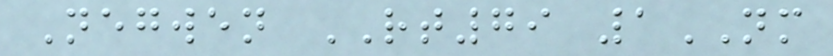Negwen RT79 1NM
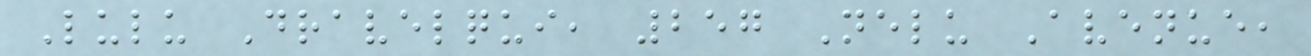Lulu Dravelqui, 257 Nelu Avenue,
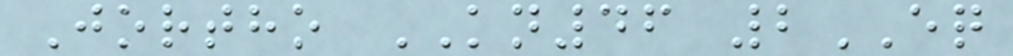Jortho KN46 2EQ
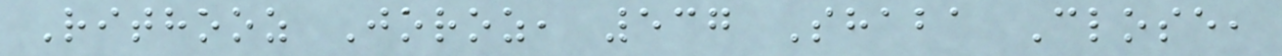Rithooz Joroz, 537 Shaba Close,
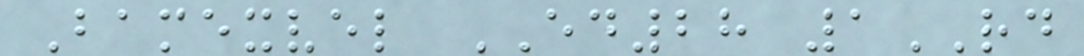Bamexvel ED28 1RD
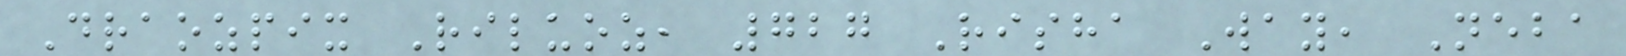Draozpix Riluoz, 727 Risha Way, Neba
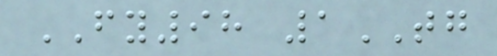FY98 1TG
